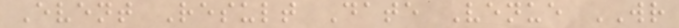Event Result Date Venue WR
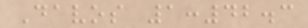Davos 1:42.3
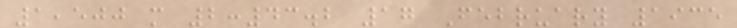1,500 m 2:43.2 17 February 1935
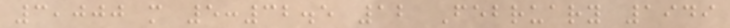3,000 m 5:32.5 12 February 1949
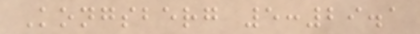Kongsberg 5:29.1
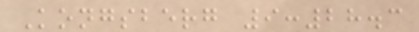Kongsberg 9:28.3
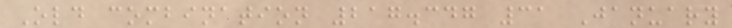Old combination 217.347 31 January
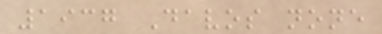1937 Davos none
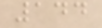144
